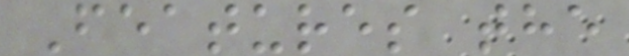Features the
